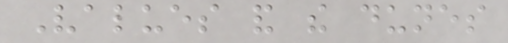Values and the dunes
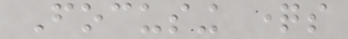Focusing questions
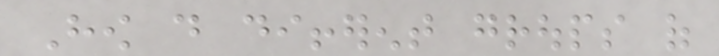How do different groups of
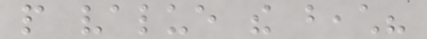people value the beach?
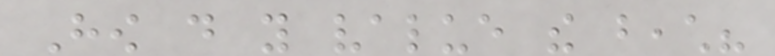How do you value the beach?
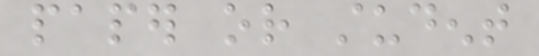paper or student
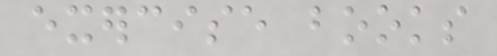exercise books
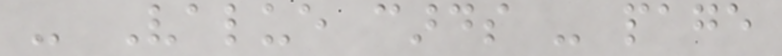- Value cards - page
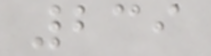239
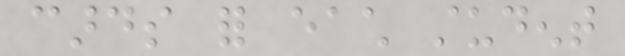cards for each student
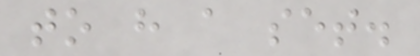to have a set.
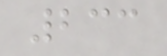233
